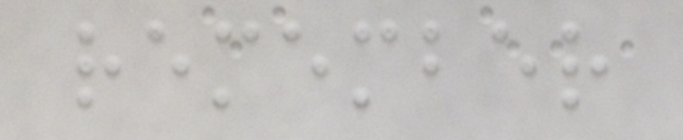remember
